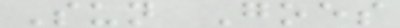Sun Goes
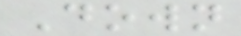Down
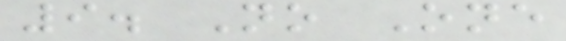9. No One
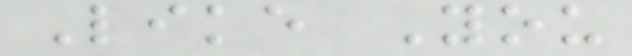Like You
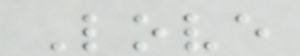Love
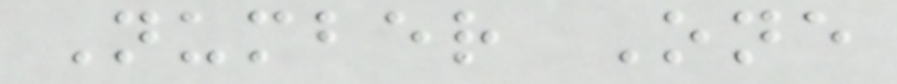Number One
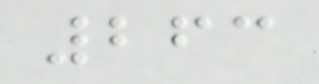263
